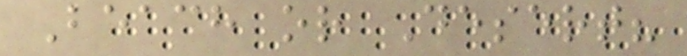Beach or Desert?
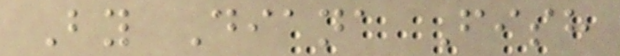By Diana Fish
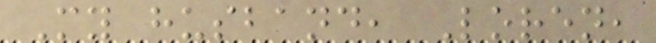My husband, Loren,
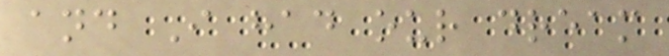and I had our dream
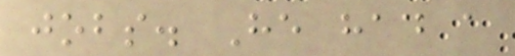jobs. He had a
